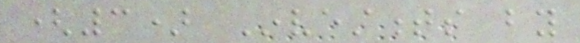(3) Investments by
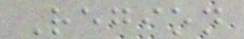Region
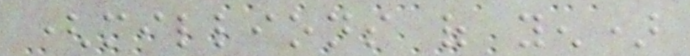(millions of yen)
